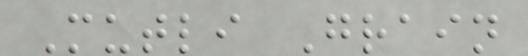Mutli Grain
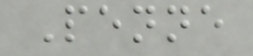Penne
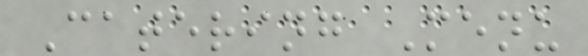Catering Menu
